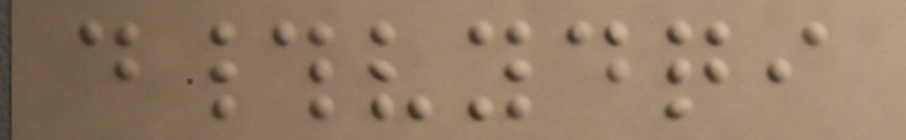d#vydqi
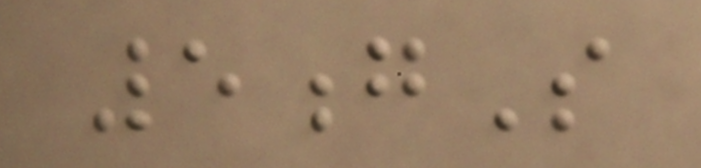5gS
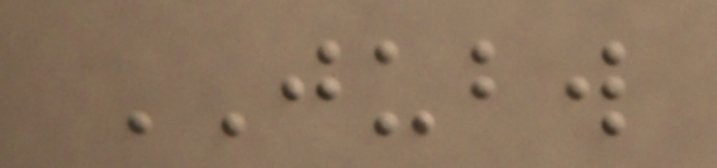JUBW
